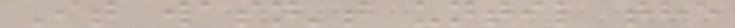It wasn't until the
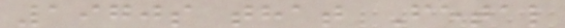1970s that Fetal
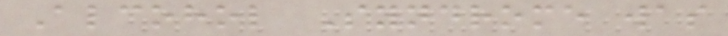Alcohol Syndrome was
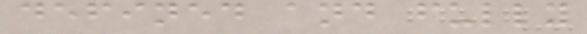defined and fully
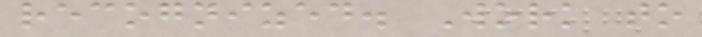recognized. Work to
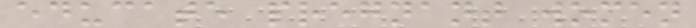educate pregnant women
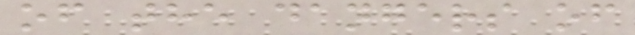of the dangers of
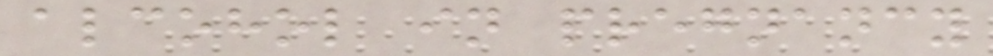alcohol in pregnancy
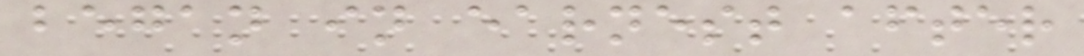began in earnest after
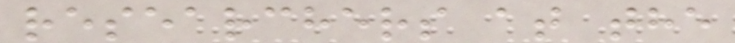researchers at the
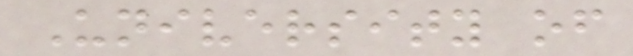University of
